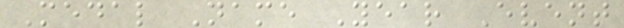Medal Name Year Event
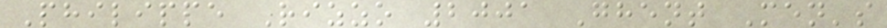Philippe Rizzo 2001 Ghent Men's
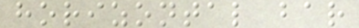horizontal bar
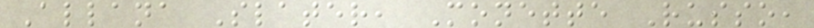Allana Slater, Monette Russo,
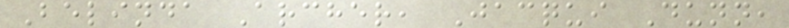Belinda Archer, Jacqui Dunn,
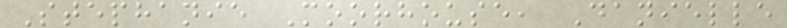Stephanie Moorhouse, Danielle
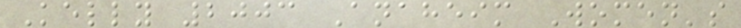Kelly 2003 Anaheim Women's
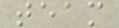team
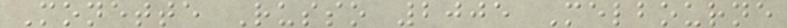Monette Russo 2005 Melbourne
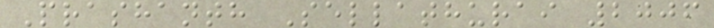Prashanth Sellathurai 2006
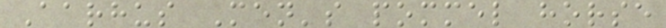Aarhus Men's pommel horse
